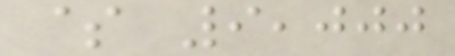$ 9,000
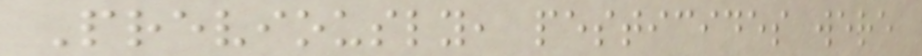Previously, pesticides were
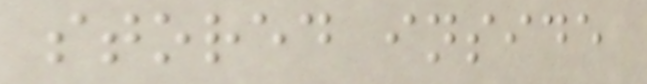stored inside
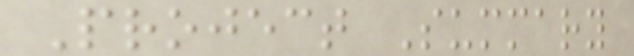Project Summary
